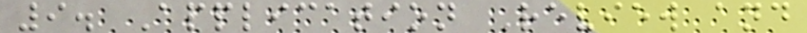9. Application Review and
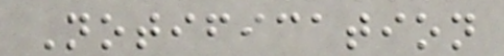Notification
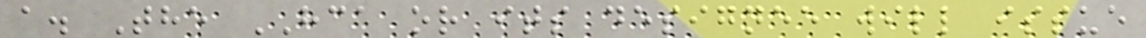a. The HCA or its designee will issue
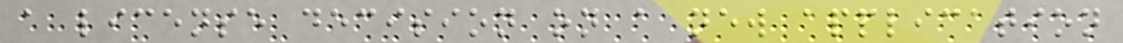a license decision on a new application
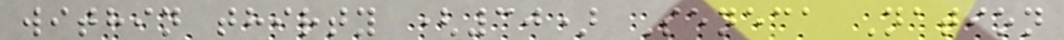within thirty (30) Seneca Nation
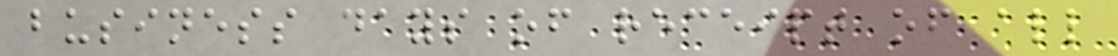business days of receipt of all
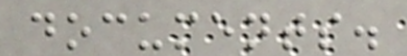documents.
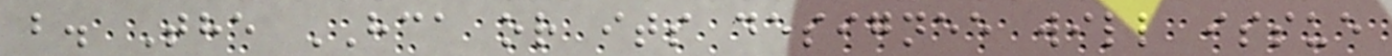b. The HCA or its designee will issue
